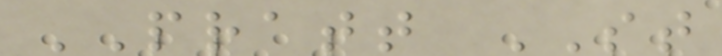PRATT ST
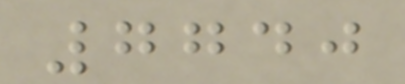7740
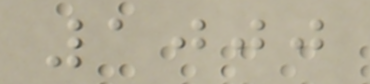1000
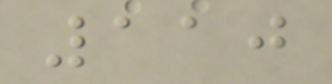110
